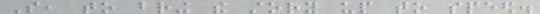So, to bring the story up to speed.
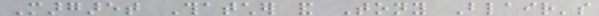Margaret Thatcher and Tony Blair's
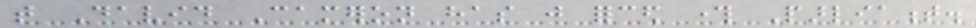that David Cameron has just forced through Parliament.
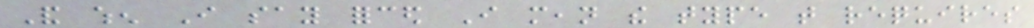And when I say forced I mean the type that requires
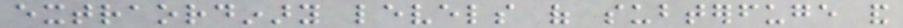extraordinary levels of subterfuge and
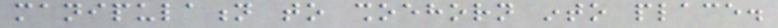manipulation to shoehorn into place.
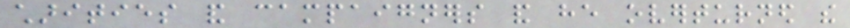charities and campaigners and he overturned the
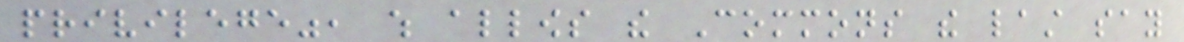privilege", which allows the Commons the last say
